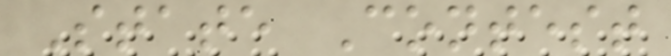State Contest
